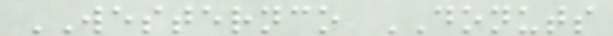WESTERNCO DONUTS
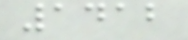1412
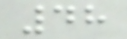48
